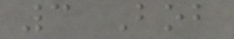3 Bob
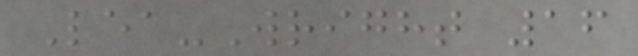Lea-Wright 16
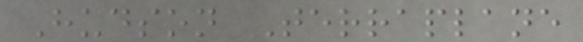Hudson Terraplane
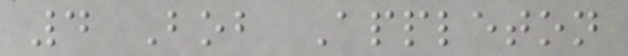4 Bob Appleton
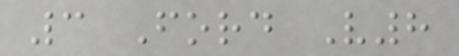3 Ford V8
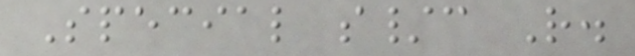Special s/c R.
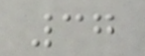37
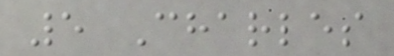5 Charles
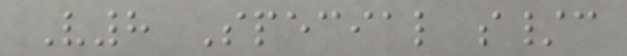V8 Special s/c
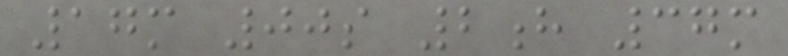17m 00s 2h 37m
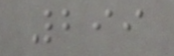299
